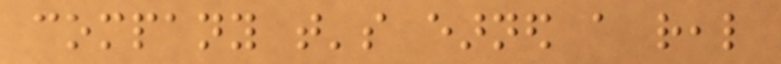company that's earned a real
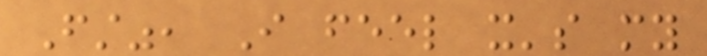First", I feel it's my
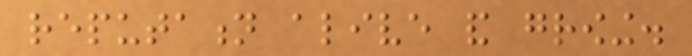reputation alive and growing.
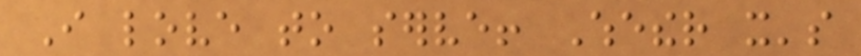I love to serve! Whether it's
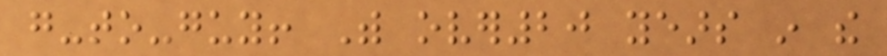go-to-guy! With over20 years in the
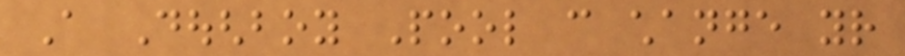A Doughboy Pool can change your
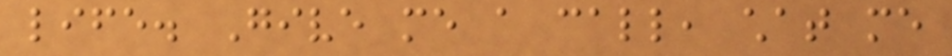life. Give me a call, chat me
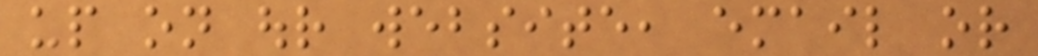up on our website, email or
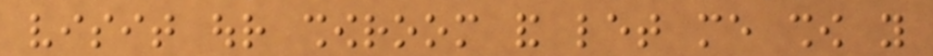visit our showroom and let me show you
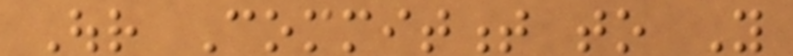Our Commitment to You
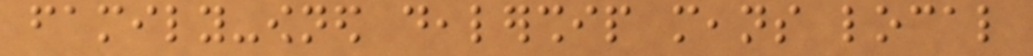family-owned dealership means local
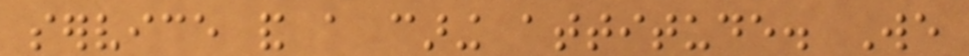service and a caring attitude. We
